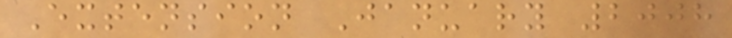Extension January 2008
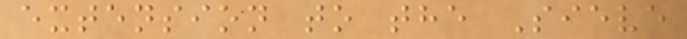extension to the Sieve
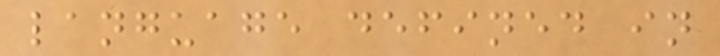language defined in
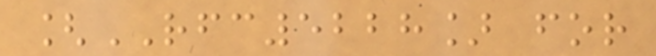[RFC5228] for
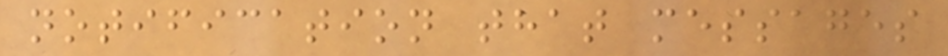notification that messages
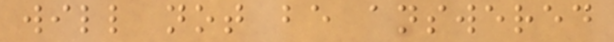will not be answered
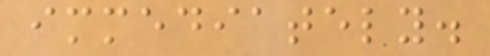immediately.
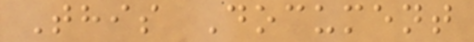This Document
